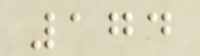174
